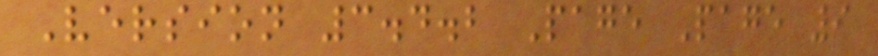Version 3.4.2 Page Page 9
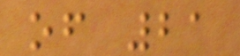of 21
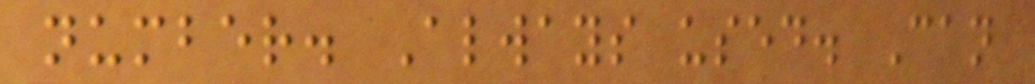number. Always used. Can
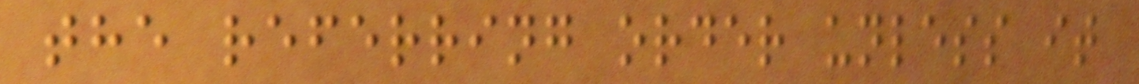the referring order unless it
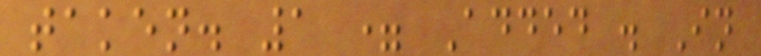taken. 1 = Added . In
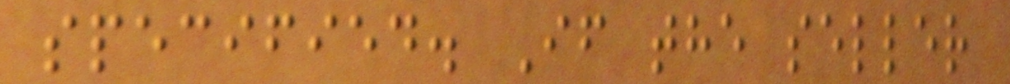specified. If the seller
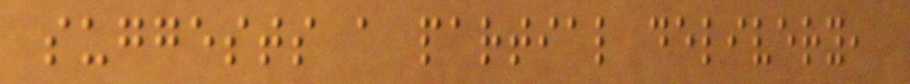suggests a partial delivery,
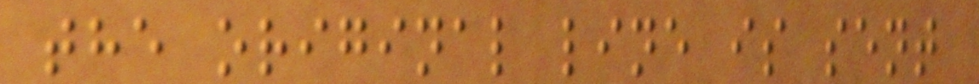the original line is sent
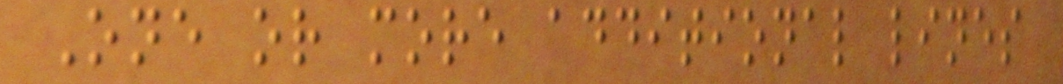One or more additional lines
